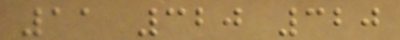11 320 320
